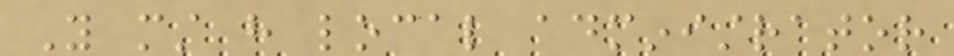You must have local administrator
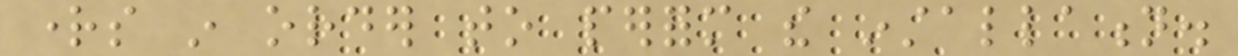rights in order to perform the installation.
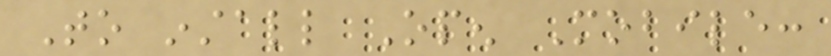To install Open Mobile:
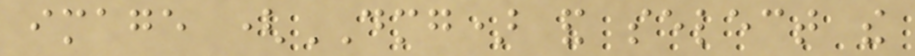image (DMG) and select the
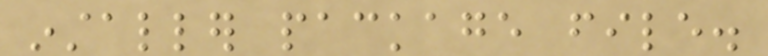installer package file.
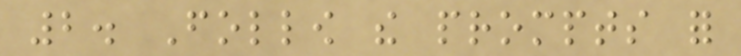2. Follow the prompts for
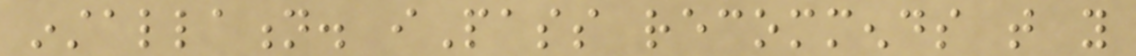installation. iPass recommends that you
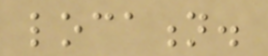location.
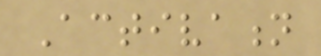Activation
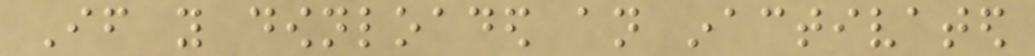If you downloaded an inactivated
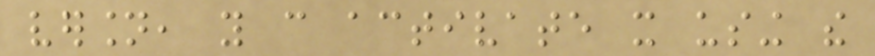version, you can activate it using the
